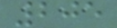205
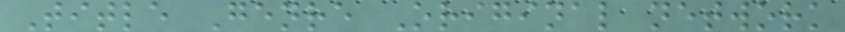Title Genre Original network
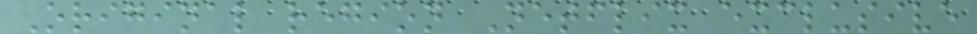Original region Netflix exclusive
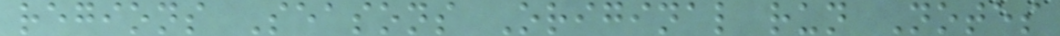regions Seasons Original run Notes
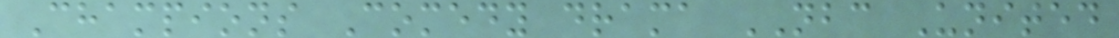Champions Comedy drama NBC United
